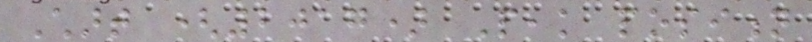Chart (2017) Peak position
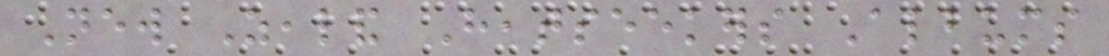New Zealand Heatseekers Albums
